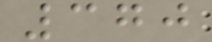370
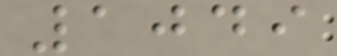1049
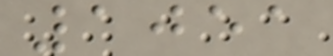1051
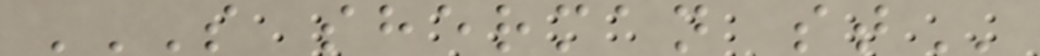S SHERMAN ST
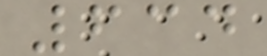634
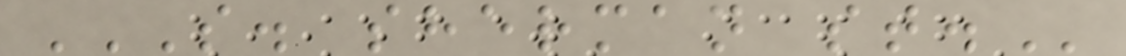S. SHERMAN ST.
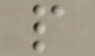p
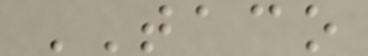TACO
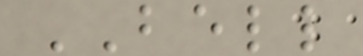BELL
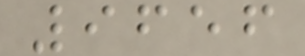9656
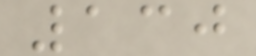130
